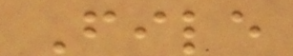File
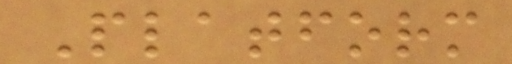Platform
